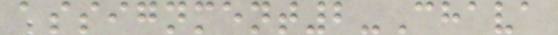assignment2-Chava
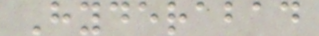Hyderabad
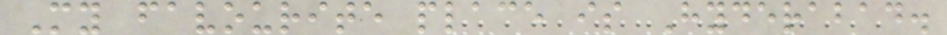My favourite place is Hyderabad.
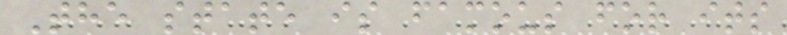The state is famous for its
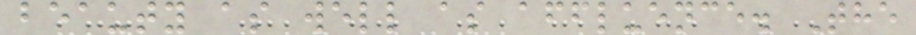beauty as well as affluence. The
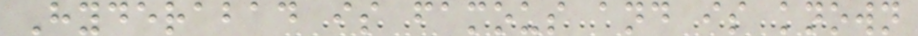Hyderabad is famous and is known
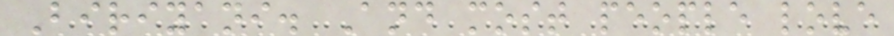Biriyani. And most people love
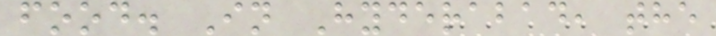food. In Hyderabad, the
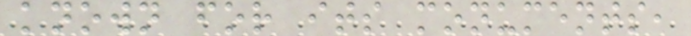known for its monuments,
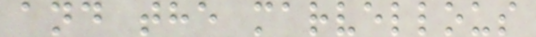and the marvellous
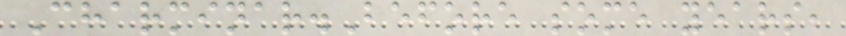Charminar.Before some years,
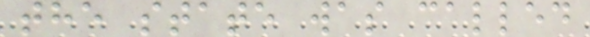the state was called
